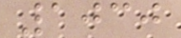1030
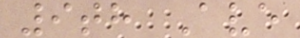9th Ave
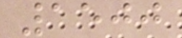1500
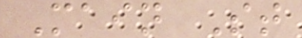Main St
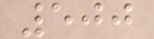500
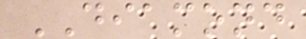DIAMOND
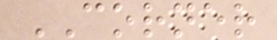CORNER
